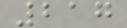217
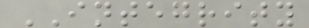INTEGRITY
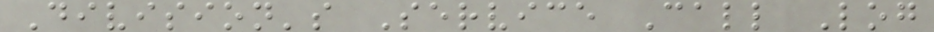Division's Service Call Log
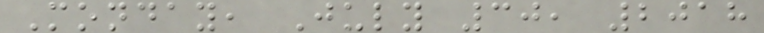Monday, July 30, 2018
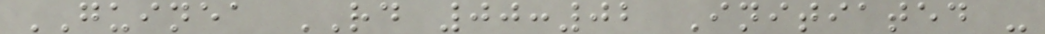GUINEA RD 00:02 Initiated -
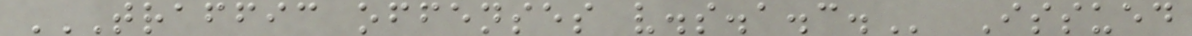TRAFFIC OFFENSES V.S.A.C. Issued
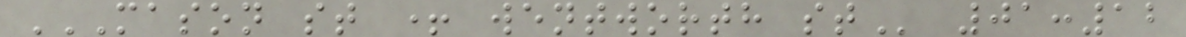MASON ST + WENTWORTH ST 01:12
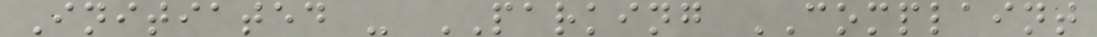Initiated - PARKING COMPLAINT
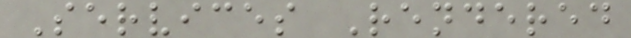Services Rendered
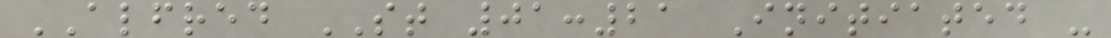ALFRED ST 01:21 Initiated -
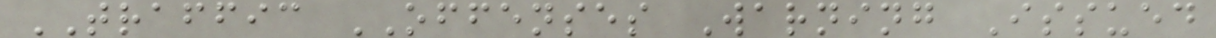TRAFFIC OFFENSES Warning Issued
